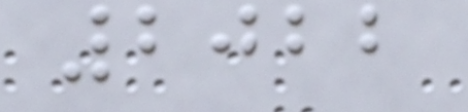2022
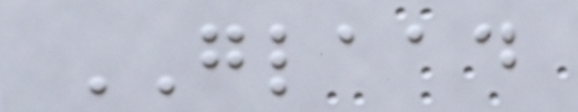GLAAD
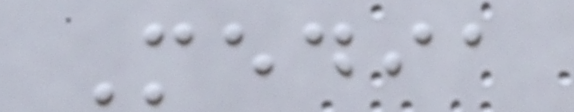Media
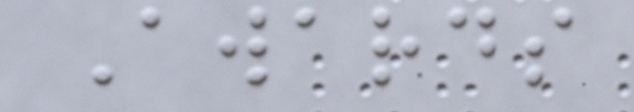Awards
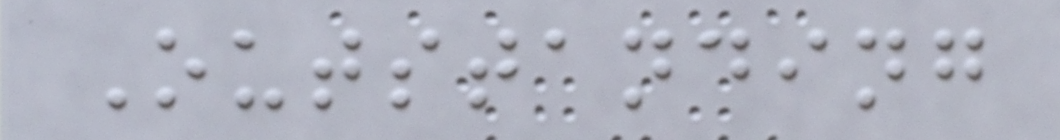Outstanding
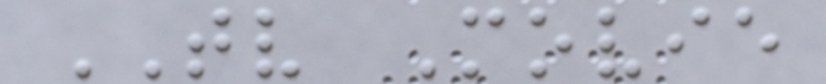TV Movie
